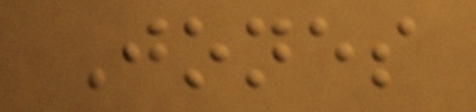Jones
